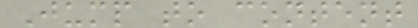Jump to content
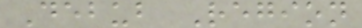Debub Region
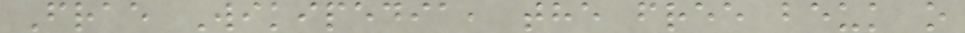Frae Wikipedia, the free beuk o
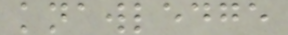knawledge
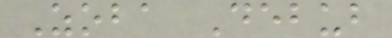Zoba Debub
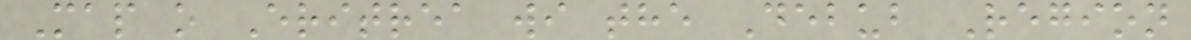Map o Eritrea wi the Debub Region
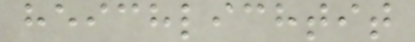heichlichtit
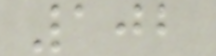102
